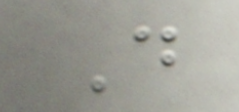D
